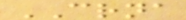CRNA
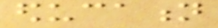education
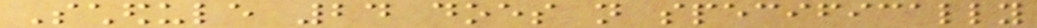Schedule 24 does not specifically
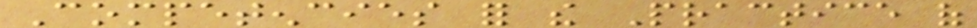Competencies for the Practice of
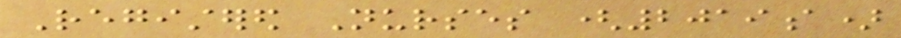Registered Nurses (2019a)
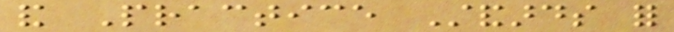and Practice Standards for
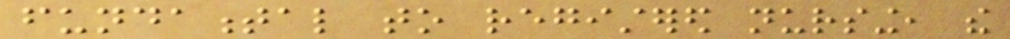fundamental to registered nursing, the
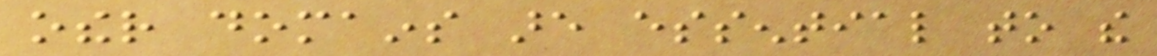other domains are essential to the
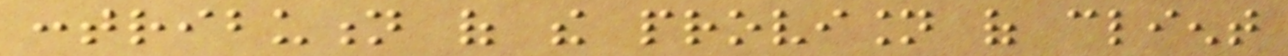contribution of the provision of client
